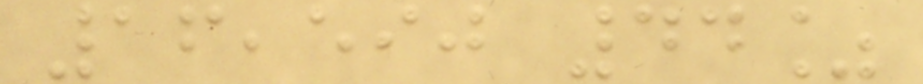16,590 44%
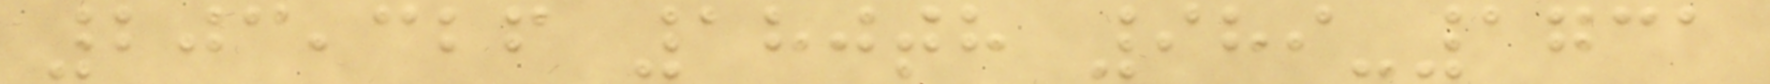203,326 180th 989-1731
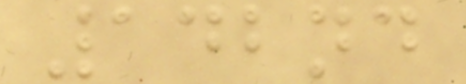142nd
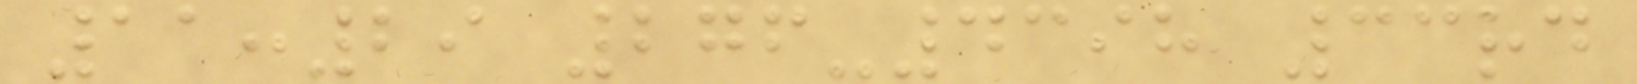11:29 276-4398 33rd
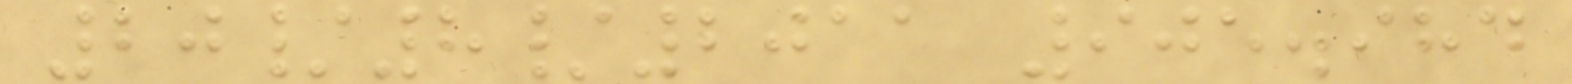20/8/2011 905.984
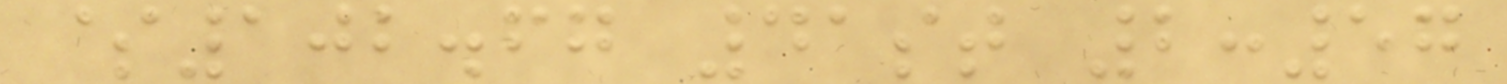$102.67 41st 2:57
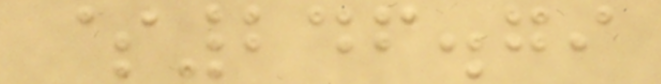$246.79
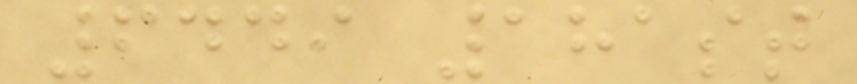6449 181st
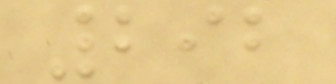292
